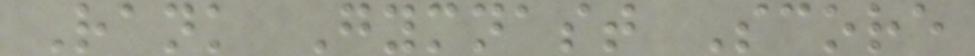Rank Gymnast Score
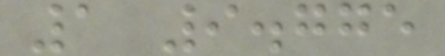1 9.775
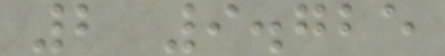2 9.725
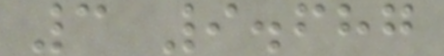3 9.687
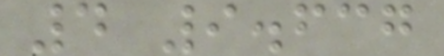4 9.637
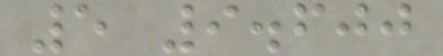5 9.600
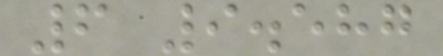6 9.587
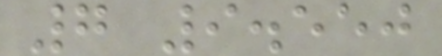7 9.550
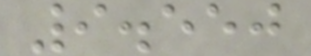9.550
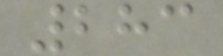283
